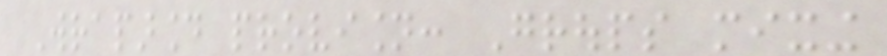Wraparound provision: Groups mixing
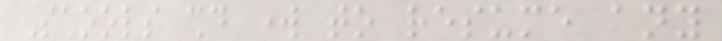Schools should work to resume any
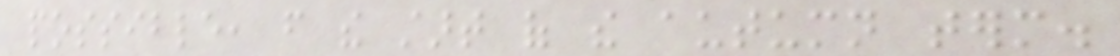possible, from the start of the autumn term.
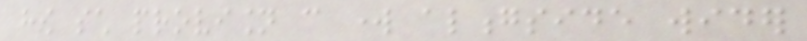how such provision can work alongside wider
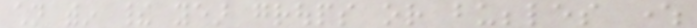children within their year groups or bubbles where
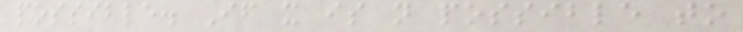possible. If it is not possible to
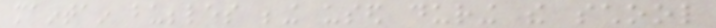maintain bubbles being used during the school
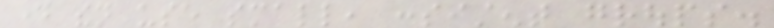day then use small, consistent groups.
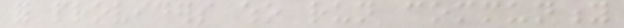for providers who run community
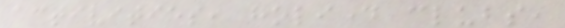activities, holiday clubs,
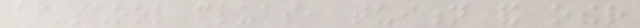after-school clubs, tuition and other
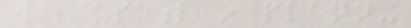will be useful in planning
